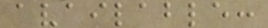available:
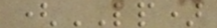(LP)
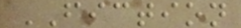FICTION
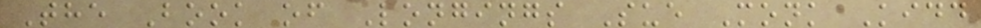The Book of Longings Sue Monk Kidd
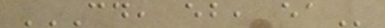CD, EB, EA
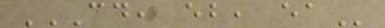CD, EB, EA
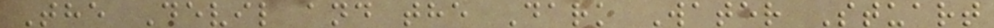The Devil and the Dark Water Stuart
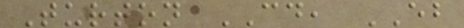Turton CD, EB
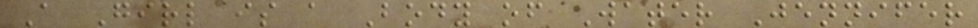A Girl is a Body of Water Jennifer
